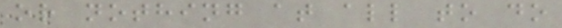or nothing at all to do
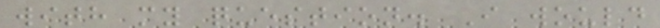with my question. I would
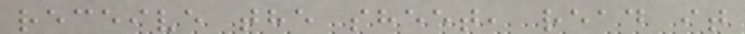receive the sheet, read it
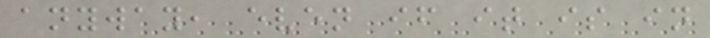anyway, even if it is in
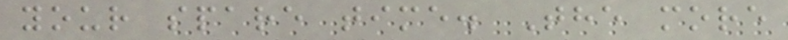your spare time. The more
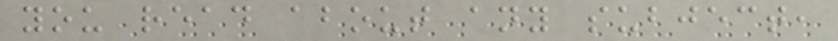you read about any subject,
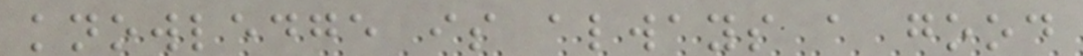knowledge is always a good
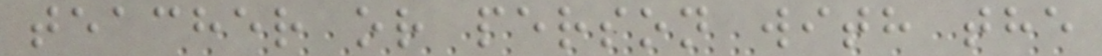teacher or person with the
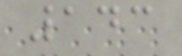143
